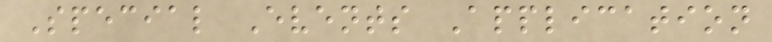Special Events Application
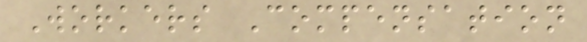Workers Compensation
